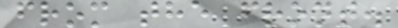from the front.
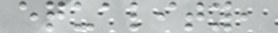equality,
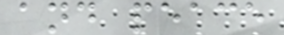and peace
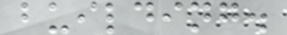building.
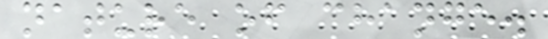nature of change.
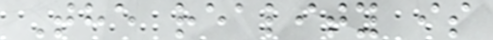The reality is
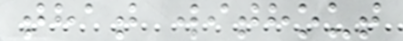that without
